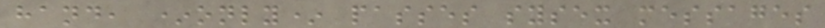hand, *only* passes sysex messages
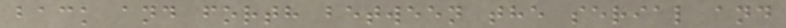back and forth between the serial and
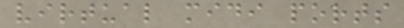virtual midi ports
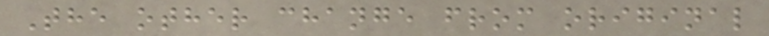The other change from original
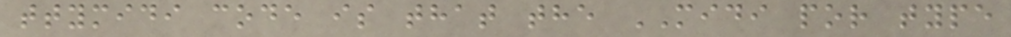ttymidi code is that the MIDI por type
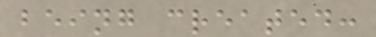being created:
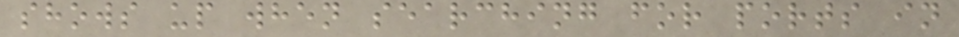shows up when searching for ports in
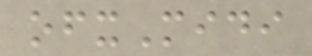ofxMidi
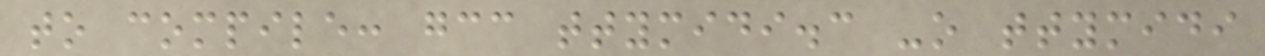to compile: gcc ttymidi.c -o ttymidi
